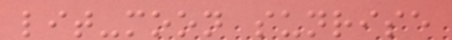lit-moon sunrise
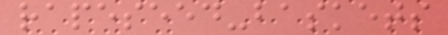rapeseed-baskets
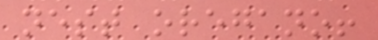nest oregano!
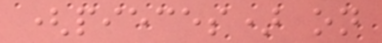(pieces) on
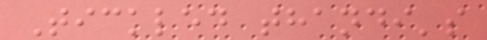Tickled thandi's
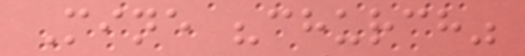Mine "church"
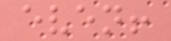even!
